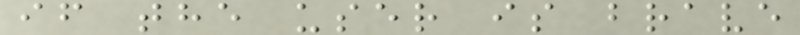if the user is brave
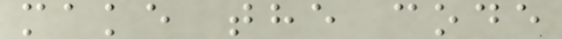make the code
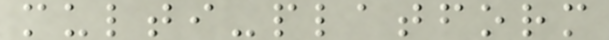multi-platform
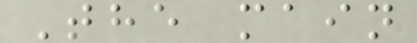The main
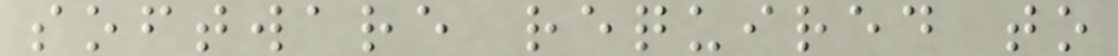software required to
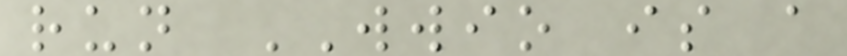run WWIO is a
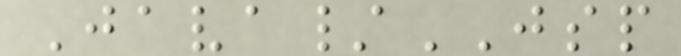Java/JSP
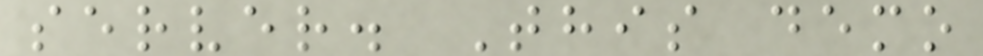server. This demo
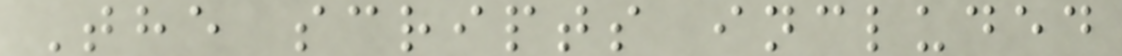The scripts included
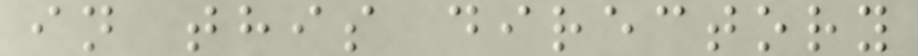in this directory
